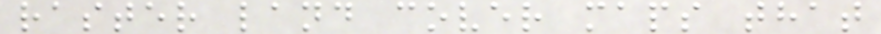raster land cover maps that
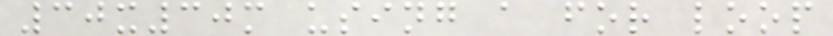30x30m using a for loop
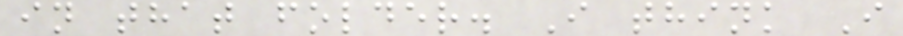in that folder. I think I
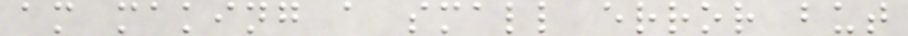am making a small error but
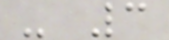- 3
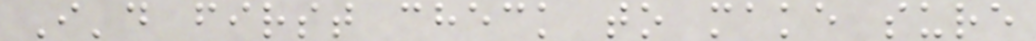I'd first check to make sure
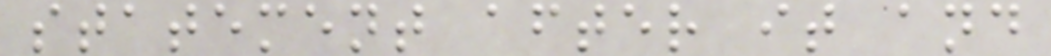statement after it and
